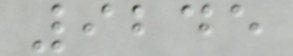9245
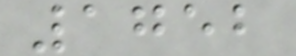1752
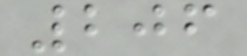206
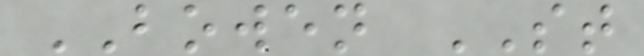BOWEN ST
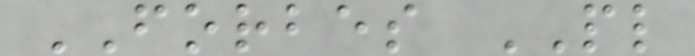FORBES PL
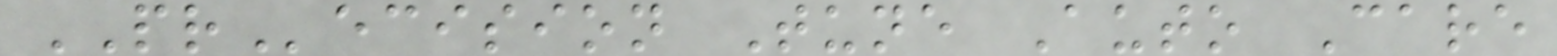PRecision Tune Auto Care
